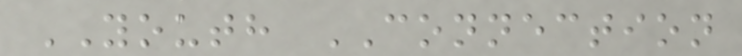YOUTH CONNECTION
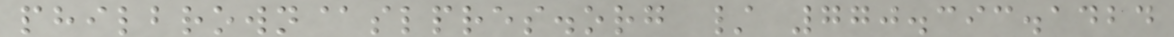philbrown@slpres.org / 770.393.1424
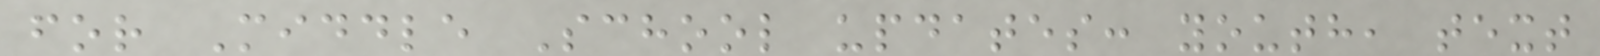for Middle School updates: youth, text
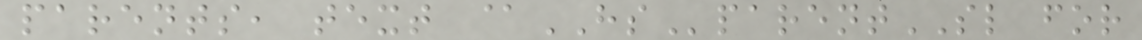parents, text @HSparentSL for
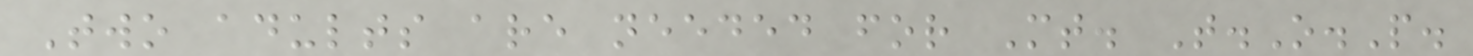Two adults are needed for Mt. T.O.P.
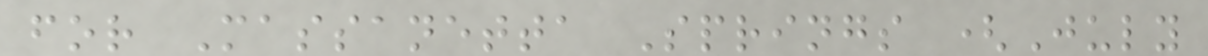for Massanetta Springs (July
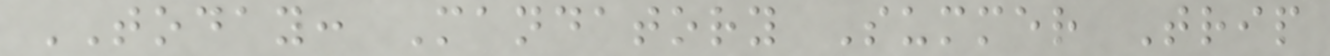TODAY: Mandatory Summer Trip
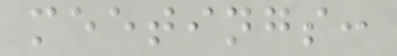meetings:
